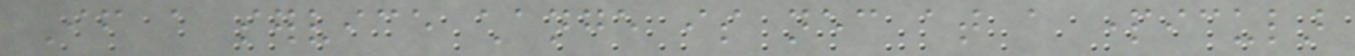If a service change is necessary at a particular
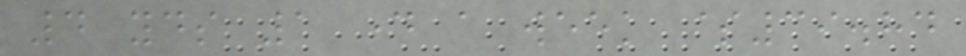4 yds 1 day a week $39.84
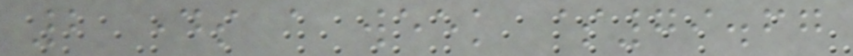2 days a week $79.67
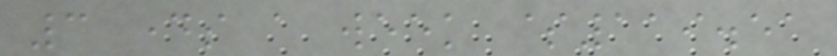3 days a week $119.51
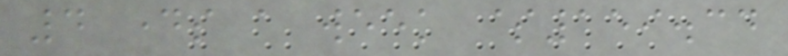4 days a week $159.34
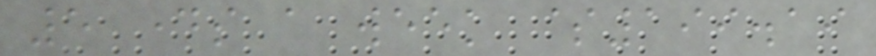5 days a week $199.19
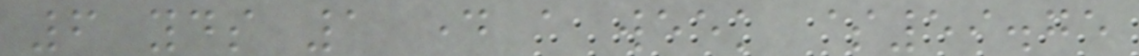6 yds 1 day a week $59.75
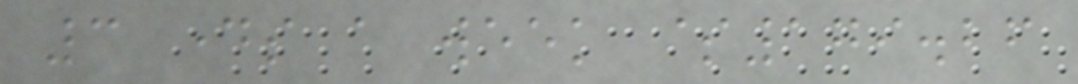3 days a week $179.26
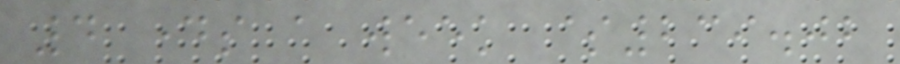4 days a week $239.02
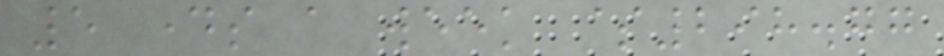5 days a week $298.77
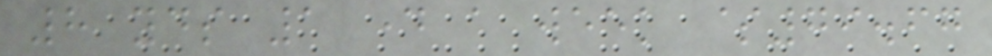8 yds 1 day a week $79.67
